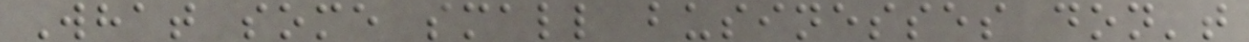What some small businesses don't
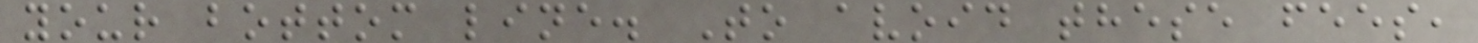your bottom line. To avoid these fees,
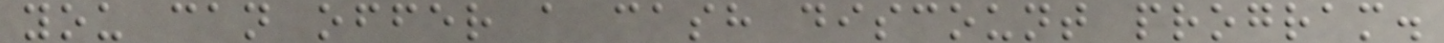you can offer a cash discount program.
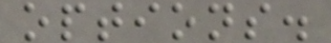options.
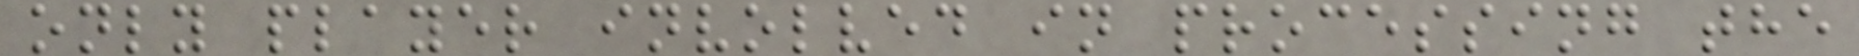only player involved in processing the
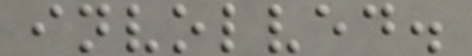involved.
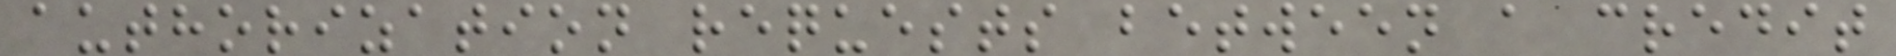authorization requests between a credit
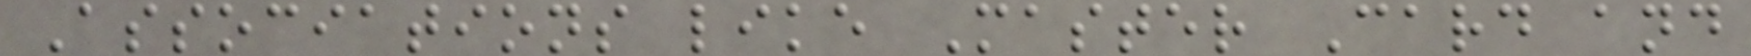Associations like Master Card and
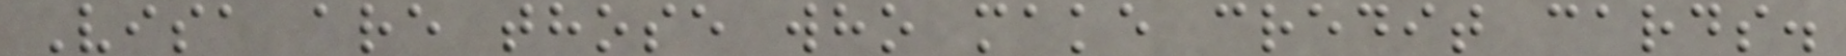Visa are those who make credit cards.
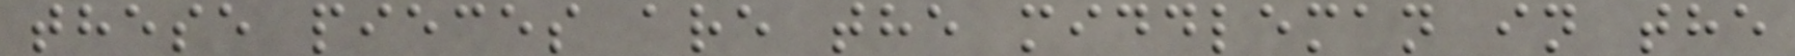these pieces are the middleman in the
